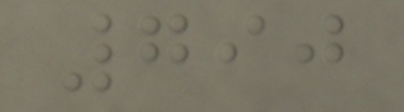790
